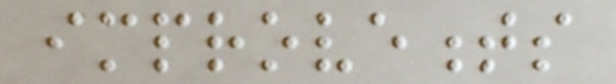improvements
